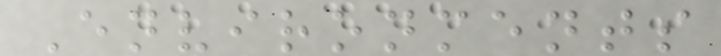Environments
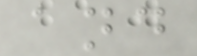and
